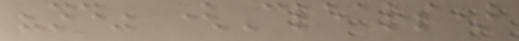"nd" (Clears)
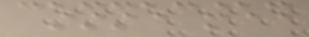connected
